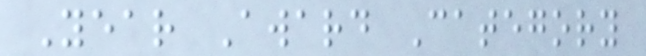Year Award Category
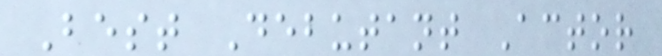Best Debutant Actor
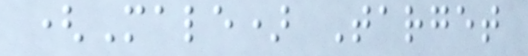(Male) Target
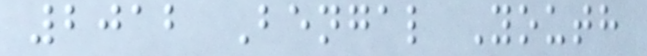2012 Bengal Youth
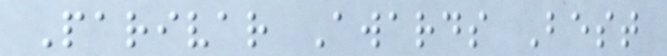Parivar Awards Best
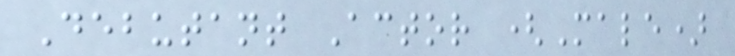Debutant Actor (Male)
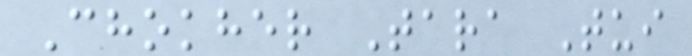Chokher Tara Tui
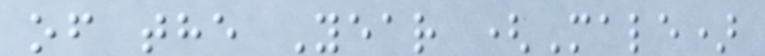of the Year (Male)
